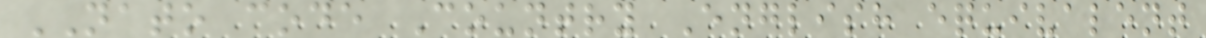NATO code Country English equivalent
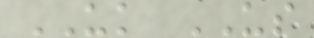UK US
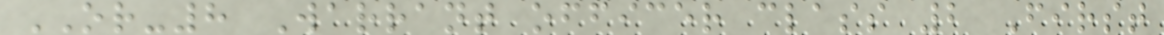OR-8 Warrant officer class 2 First
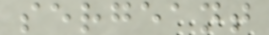sergeant
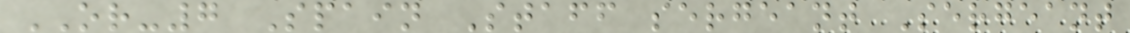OR-7 Spain Staff sergeant Sergeant
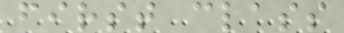first class
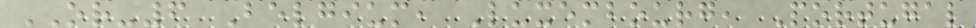OR-6 Belgium, Luxembourg, Portugal
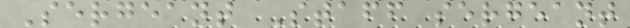Sergeant Staff sergeant
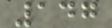147
